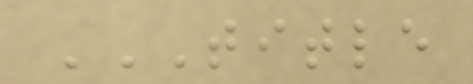TITLE
